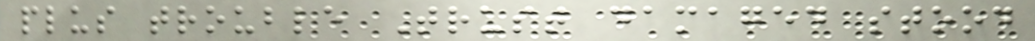plus trouble Trust damaged stood
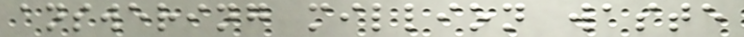answering million waste
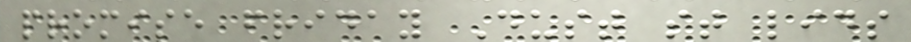promise friday Dust st lids
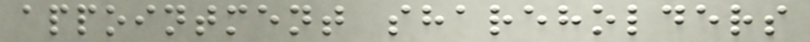appointment shareholders
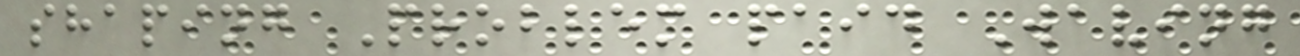shaping Problem paid Waving
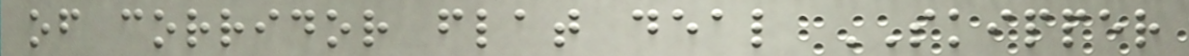of corridor flat deal SKIPPER
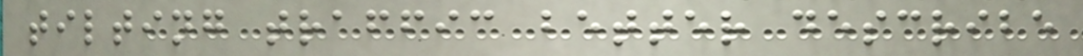tilting traffic better describe
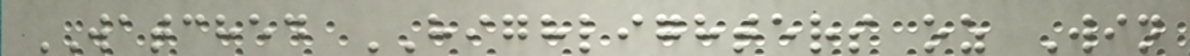WATCHED HIGHLIGHTERS oz Win
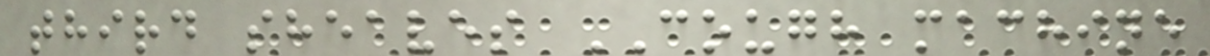third sheaves COUGH machine
